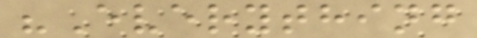"Everything
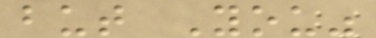but You"
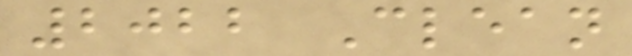2022 Clean
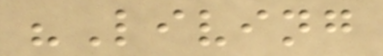"Living
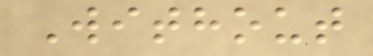Without
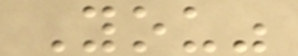You"
